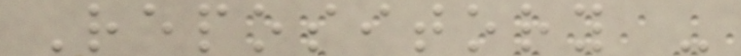Repository -
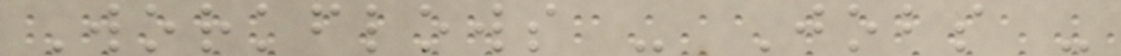Workflows - Jobs -
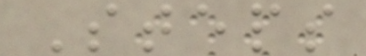Steps
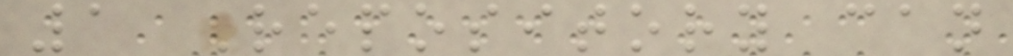1 Repository can
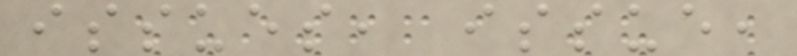issues, issue,
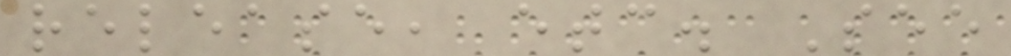release, etc. See
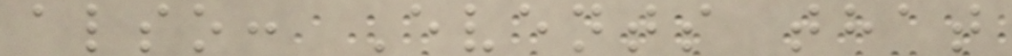also: Events that
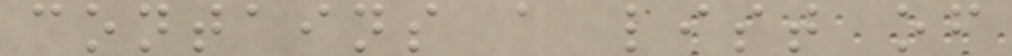contains a list of
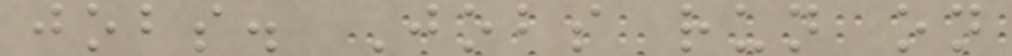jobs. Jobs run on
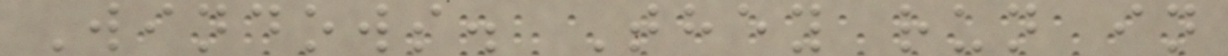Windows. They run in
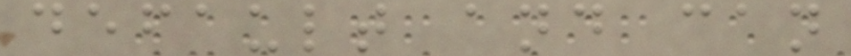default and can
